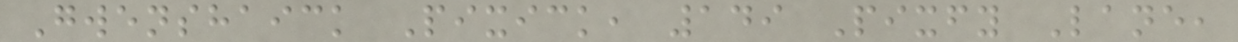Gwenshaick Pixick, 149 Pixfy Lane,
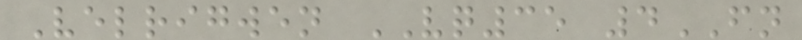Velrigwen VQ35 4FN
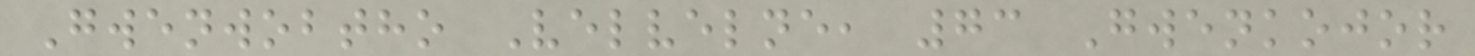Gwenwobtho Velvelne, 73 Gwenkojor
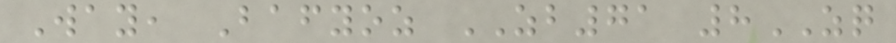Way, Bafyoz ZB71 8ZQ
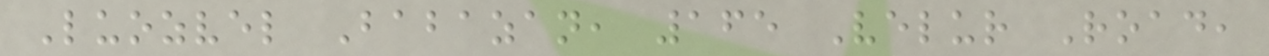Luozvel Babazan, 165 Velur Road,
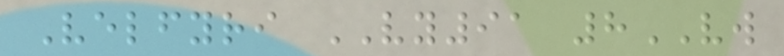Velfyri VY91 8VW
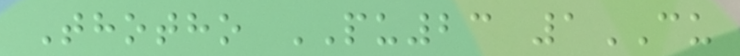Thotho PU23 1CU
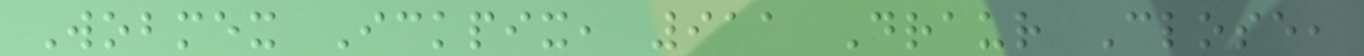Wobmex Ickpix, 911 Draur Close,
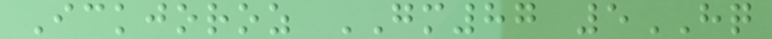Ickjoroz GM87 5HQ
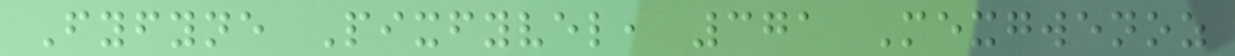Fyfyne Pixfyvel, 371 Mexgwenoz
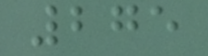275
